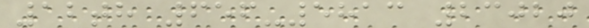12th 656-5813 23020
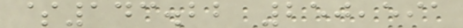$143.22 250,591
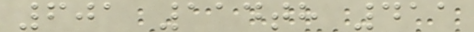601 114th 411
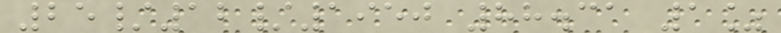25/12/1950 88.31 1%
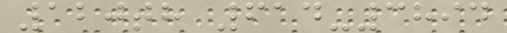120th 614-3894
